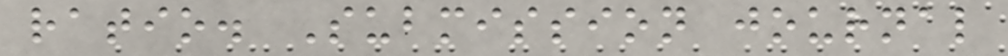ratio. Submission journal
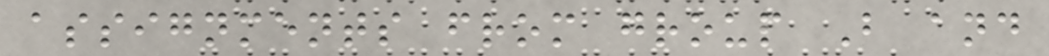assignments from group B and
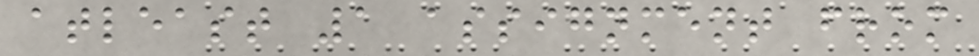atleast 1 assignment from
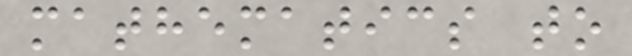mathematics to
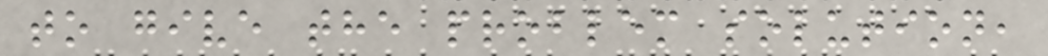to give the problem solution,
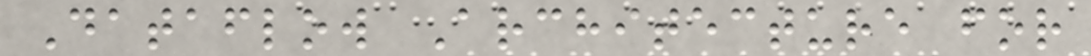Dataflow Architecture for
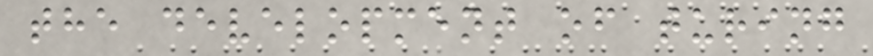the development of turing
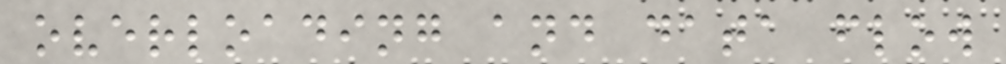overloading and data flow
